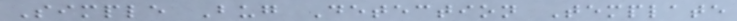Simple Bug Detection Template
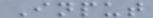Input
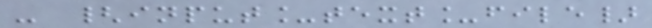- {input_text_file}
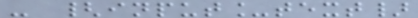- {input_text}
